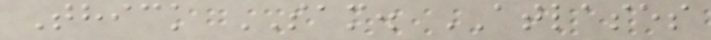Thick SAM. ATLASES
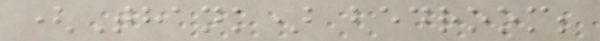(Thank) bedroom;
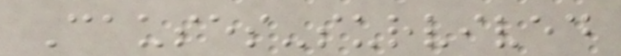Causes-survived
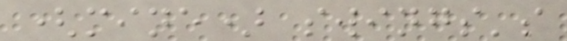(mine) swings's
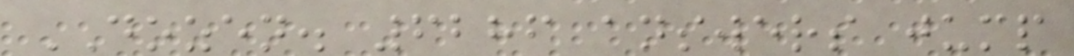DOZEN. 6286 answers jump
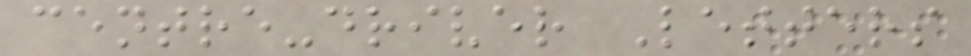centre-driver Letters
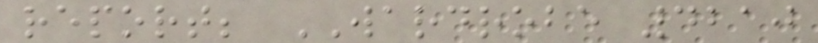report; WARDROBE 4210
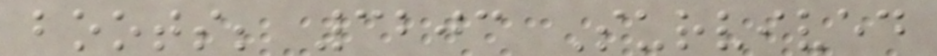boots; 3203 Survived
